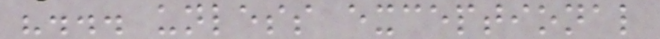"... unless exceptional
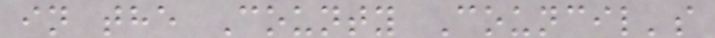in the County Council's
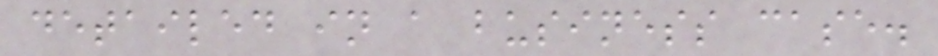detailed in a business case.
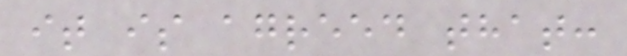it is agreed that:
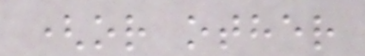(or other
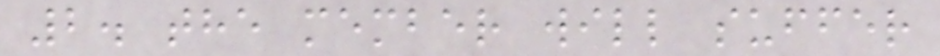2. the member will suffer
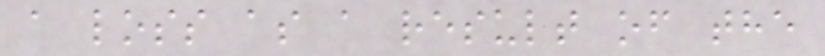a loss as a result of the
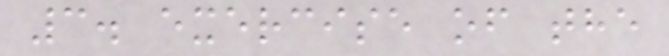3. exercise of the
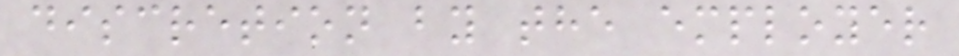discretion by the employer
